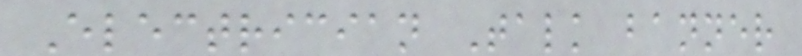Electrician Talk banner
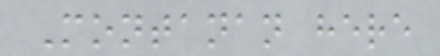Montanan here
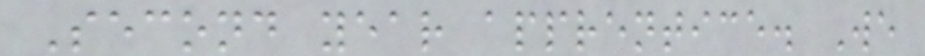Second year apprentice. We
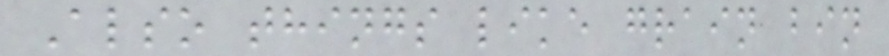Also things like grain bin
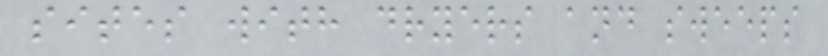sites with dryers and sweeps
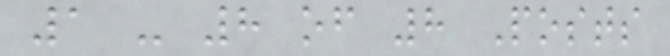1 - 8 of 8 Posts
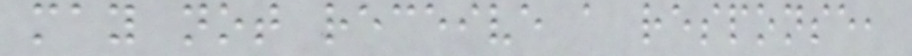may not receive a response,
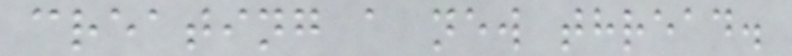creating a new thread.
